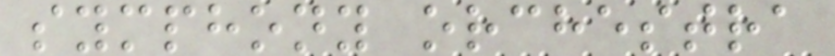symphony orchestra
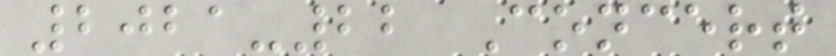2021-22 Concert
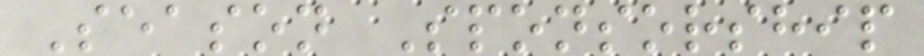Season Sponsorship
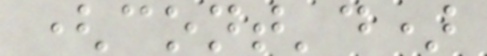(cont'd)
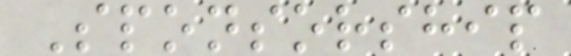Sponsorship
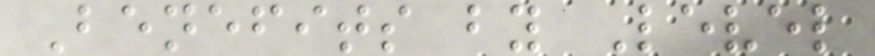Benefits by Level
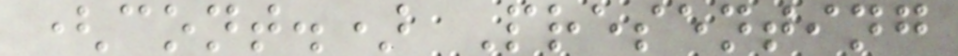(cont.) Presenting
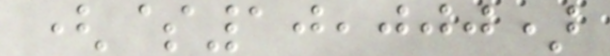($10,000)
